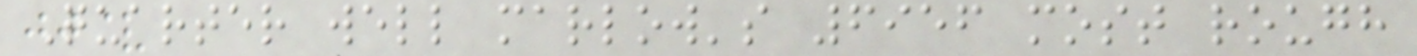Quarter well marlow's 6956 most rough
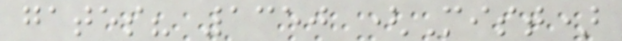gates? 1350 (Mist)
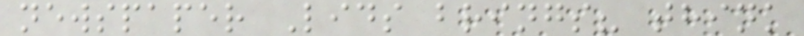newspaper Lids brings? think
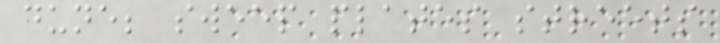dune; sweep plates streets
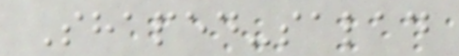Shaped-salad
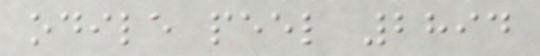odile peel 2894
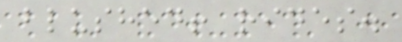blushed! rides.
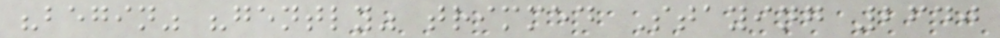"begin" "gently" trimmed Staying 2640
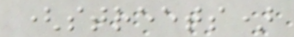(streets)
